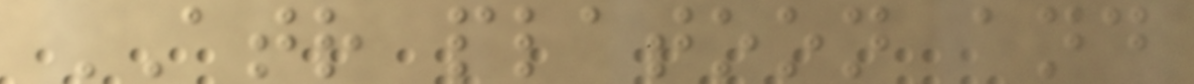ATR platoon and
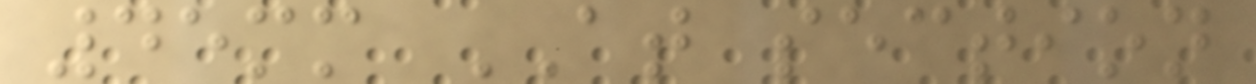45mm AT section
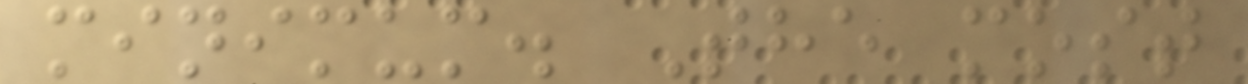minimum. The most
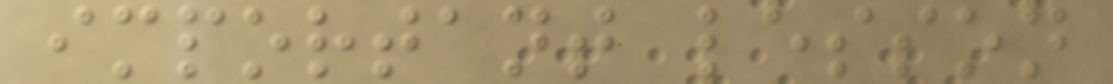important lesson
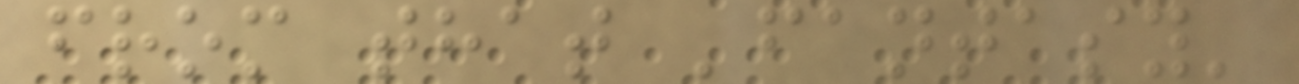from that 'fantasy'
